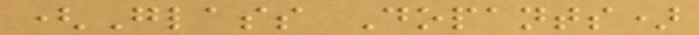(Glass Dopants)
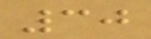30
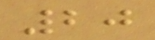20
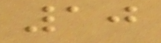10
